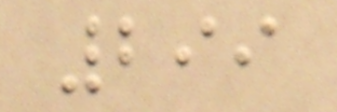299
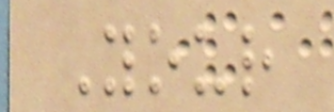Your
